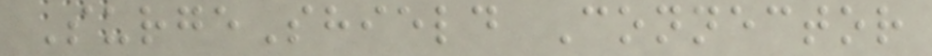SurgeShield Connector
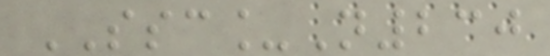SSC_N230
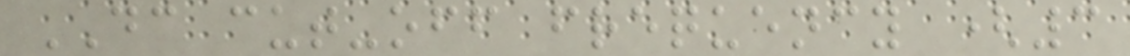DC cut-off frequency (3
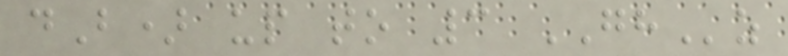dB) up to 3 GHz
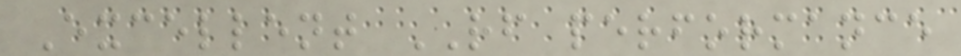Excellent RF performance
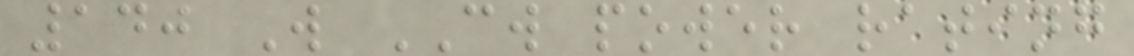140 W CW power rating
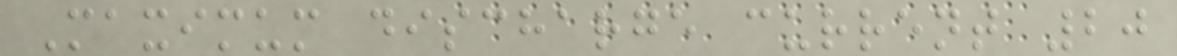Maximum discharge current 20
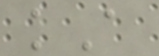kA
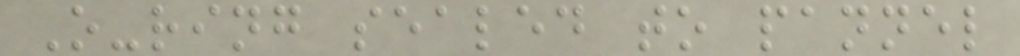O-ring sealed to pannel
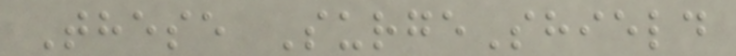These SurgeShield
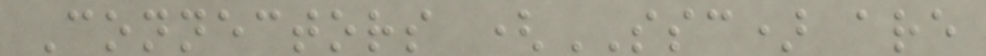Connectors (SSC) are
